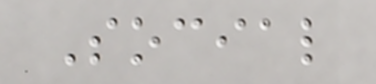Social
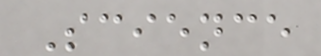Science
